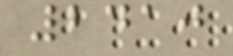2410
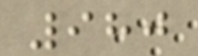980
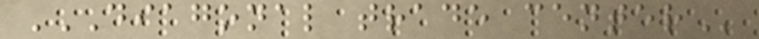DIAGONAL TRADE CENTER
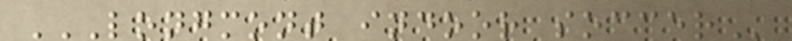LONGMONT INDOOR SOCCER
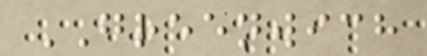GREENWICH
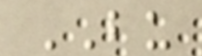BU
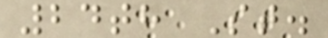24th St.
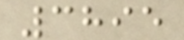3895
